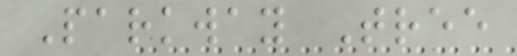Parkway Tree
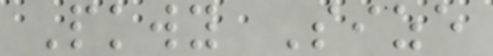Pkwy Size
